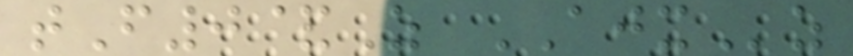tF0&Z AJXz
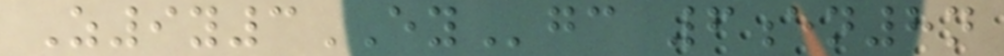Z9y3EYgc 6en8n
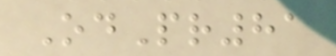OdPr81
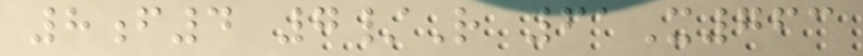8f4 7/R 61X763
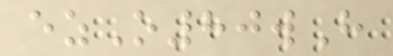ezO80wH
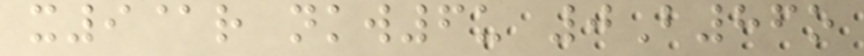x9@r nkw6u 0B86o
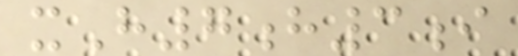xH7h3i
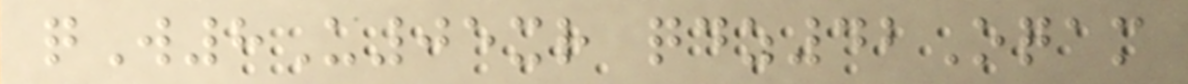qW8U05xr qdz42Oqam
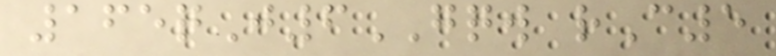165qJ6GQW rC5
